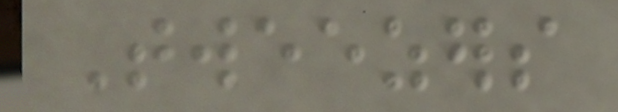Tweezers
